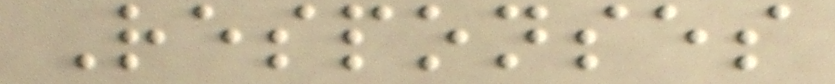Responses
